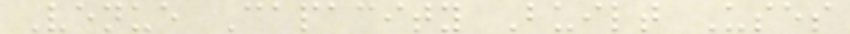Venue Capacity Built Uses
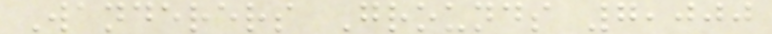Wanderers Grounds 7,000
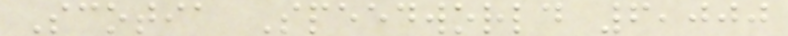Scotia Speedworld 6,000
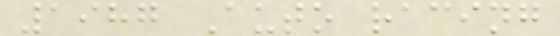1987 Auto racing
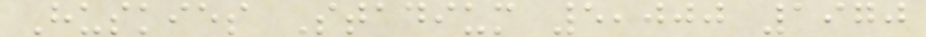Huskies Stadium 5,000 1970
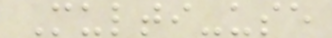Multi-use
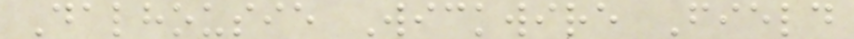Dalhousie Wickwire Field
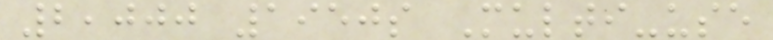2,000 1950s Multi-use
